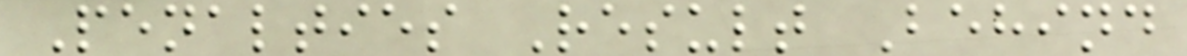Penalties Result Behind
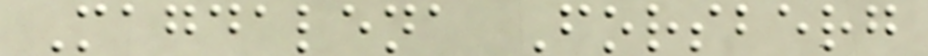Magdalena Forsberg
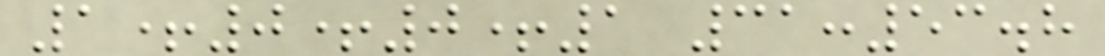1+0+0+1 31:53.8
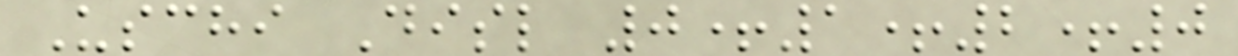Uschi Disl 0+1+2+0
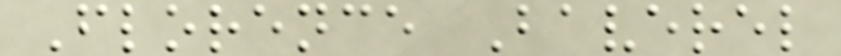Florence Baverel
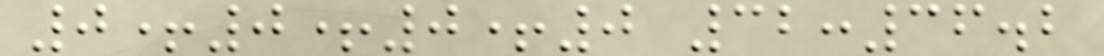0+0+0+0 32:36.2
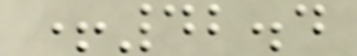+42.4
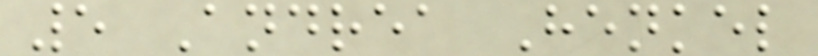5 Andrea Henkel
